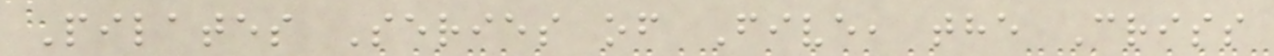Pilates Series of Five, the Criss
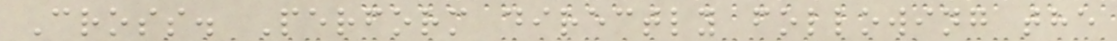Cross. Perform directly following the
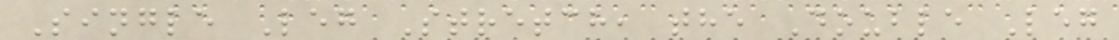Single Leg Stretch, the Double Leg
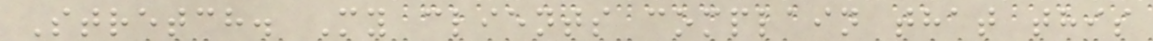Stretch. My clients complain that this
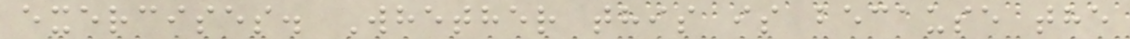exercises. Whether this is because the
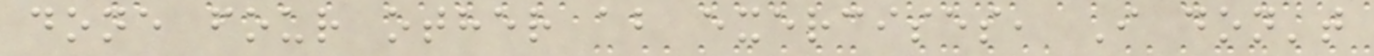done four other ab exercises, I don't
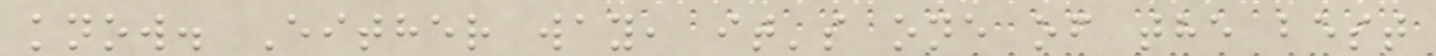know. Either way, it's one of the best
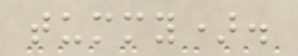tummy).
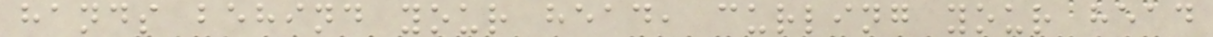hands behind your head, curling your head
